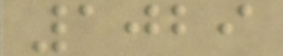1029
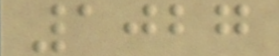1027
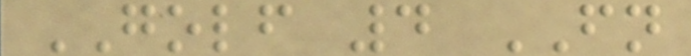GOLF 4 FN
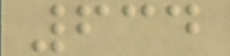634
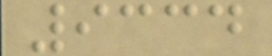9334
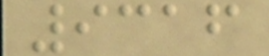9316
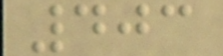403
